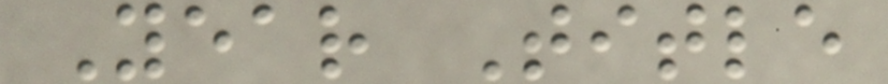Year Title
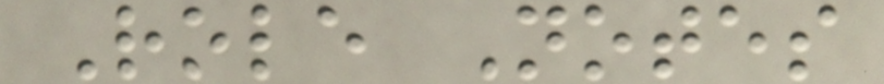Role Notes
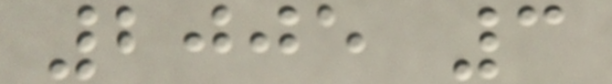2005 3
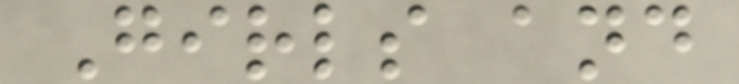Girls and
